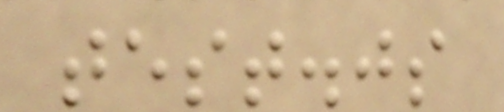test.js
